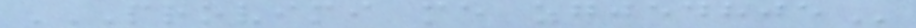PROVIMI ME ZGJEDHJE
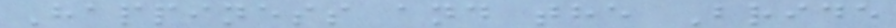Happiness and the Bride
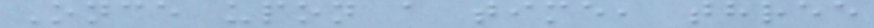Once upon a time, three
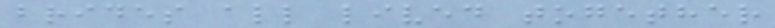brides all lived together
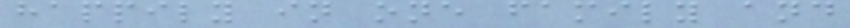happily in one family and
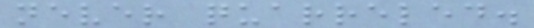never quarreled.
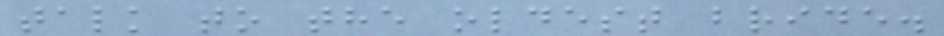talk to the oldest bride.
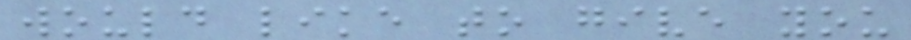would like to give you
